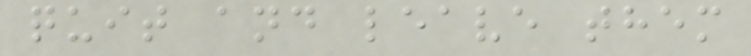quit and leave them
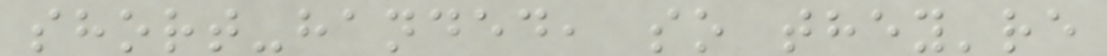short-handed, so they're
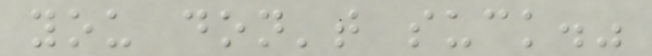you don't suck."
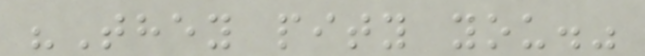"They pity you."
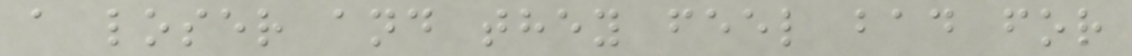a loser and they feel bad for
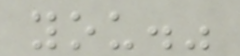you."
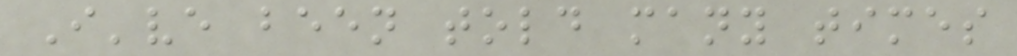I've been told many times
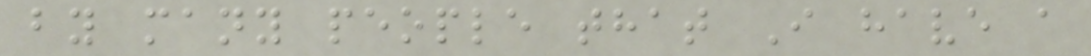by many people that I have a
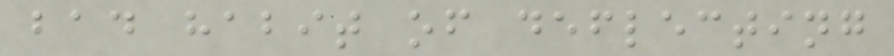bad habit of deflecting
